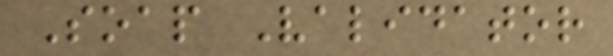Soap Validator
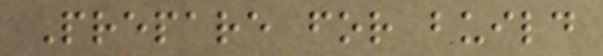Prepare for build
